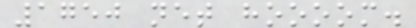1750 net hoooom.
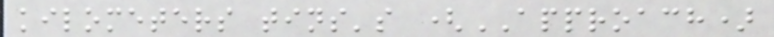kilometers tins's (APPROACH)
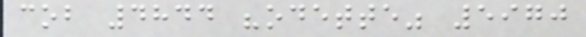cob 4844 "odette" 5970
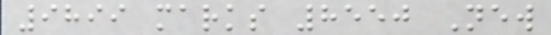9899 marks 8550 New
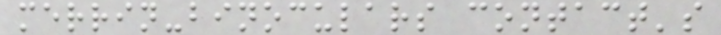merrin-binoculars contact's
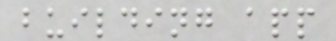building app
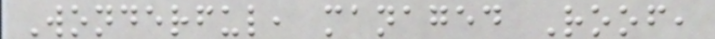Wonderful, managed Roof,
